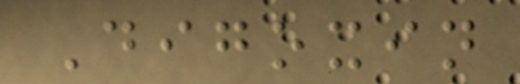Digoxin
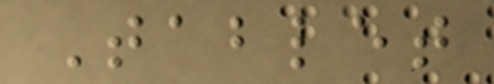Tablet
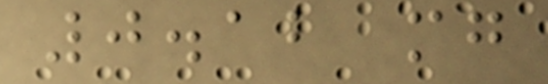0.12 mg
